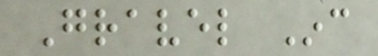Gravel Inc
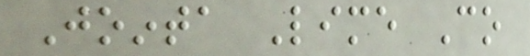Jointa Lime Co
